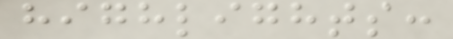highlights:
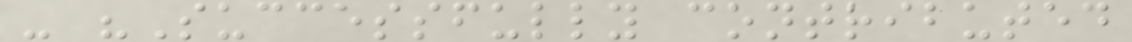- "Successfully contributed
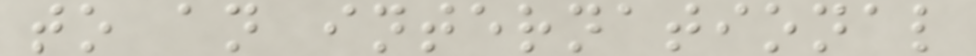to an international
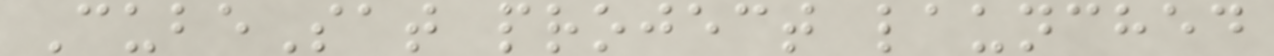CubeSat project launched
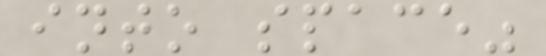into space"
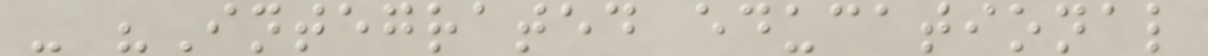- "Integrated educational
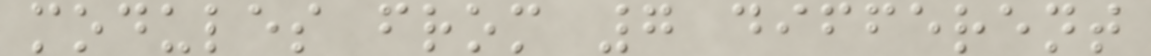modules from 7 different
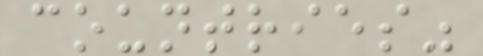countries"
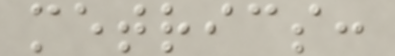metrics:
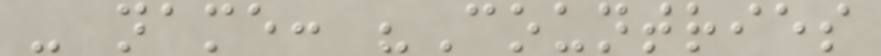- name: "Countries
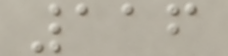116
